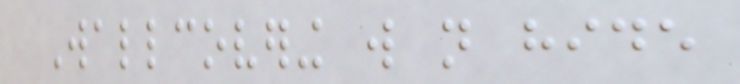Wallcovering will not hide
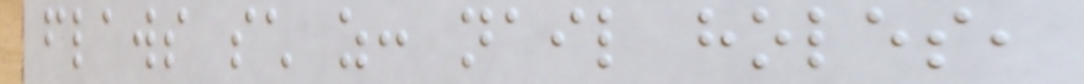flaws such as: nail holes,
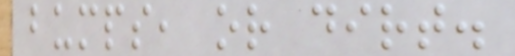bumps, or dirt.
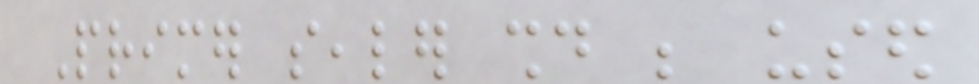Primer sealer should be used
